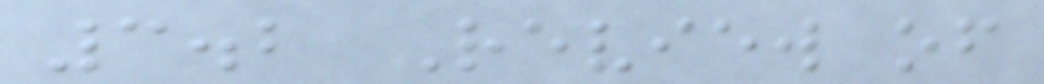3.2 Review of
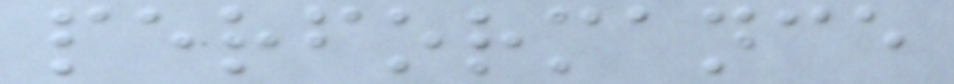performance
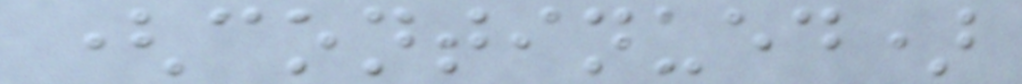(continued)
